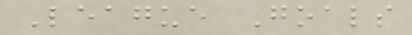League Goals
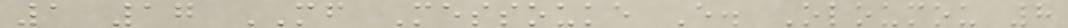1 17 MF Messouke E. Oloumou 8
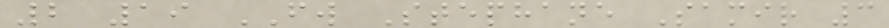2 19 FW Stephane Samir 3
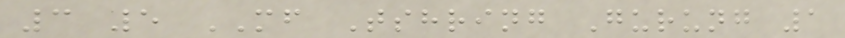3 5 MF Tshring Gurung 1
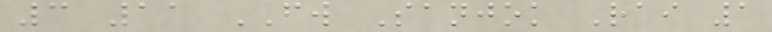3 11 FW Sanjok Rai 1
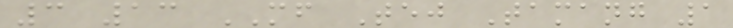3 13 MF Tej Tamang 1
